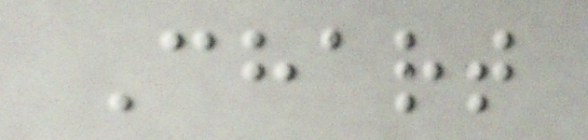Chart
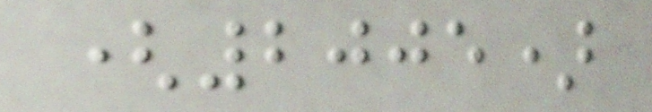(2005)
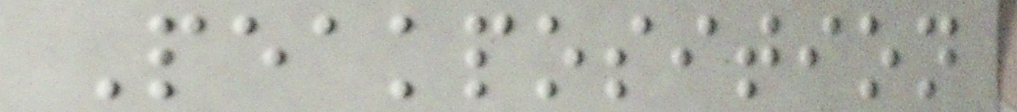Peakposition
